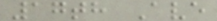17th Ave
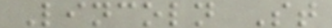Lincoln St
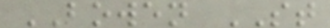BOWEN ST
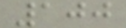100
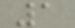1
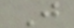J
